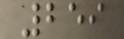259
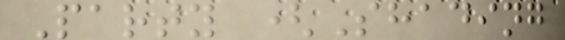Party (Shading
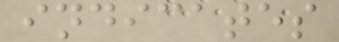indicates
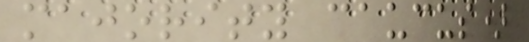majority caucus)
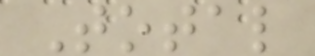Total
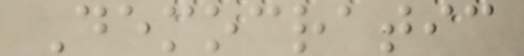Democratic
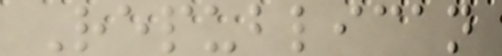Republican
